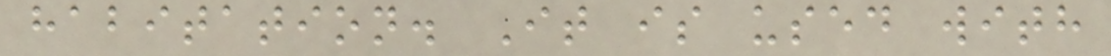habitation. It is used with
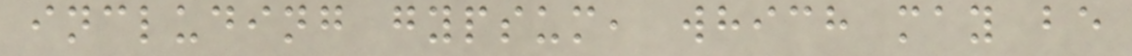including gypsum, which may be
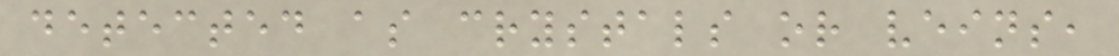detected as crystals or veins,
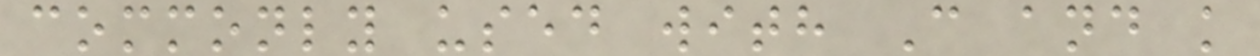commonly used with C and k
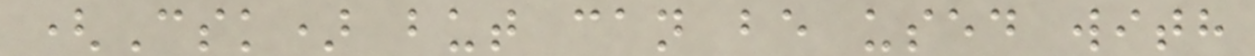(Csk) but can be used with
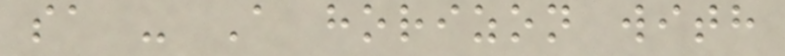sa - A horizon with
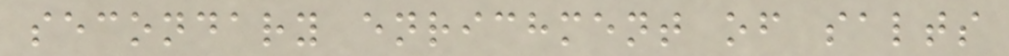secondary enrichment of salts
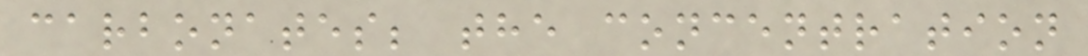carbonates; the concentration
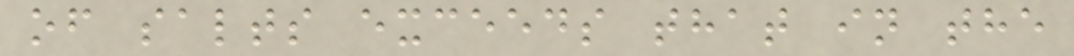of salts exceeds that in the
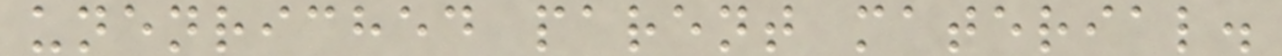unenriched parent material.
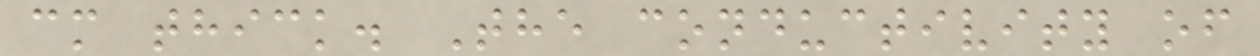cm thick. The conductivity of
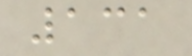131
